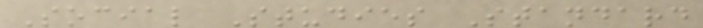Social Studies Standard
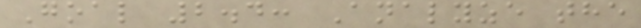Goal 2.4: Analyze the
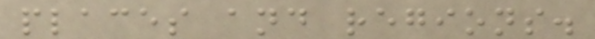places and regions.
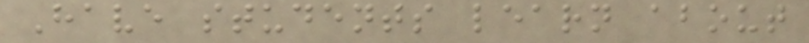Have students learn about
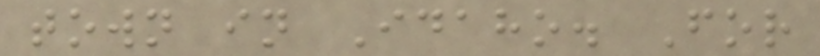town in Idaho. For
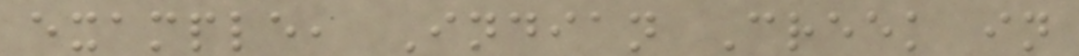example, Indian Creek in
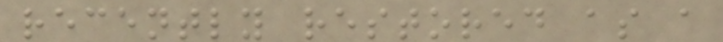recently restored as a
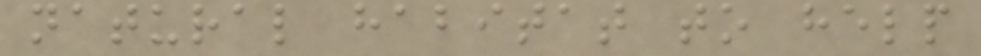natural habitat to help
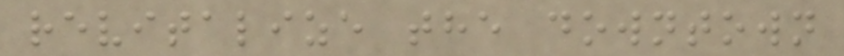revitalize the downtown
